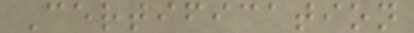Certification
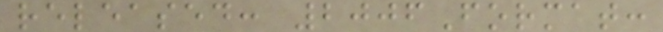released: 2006Format:
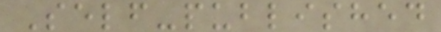Self-published
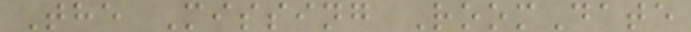The Missing RoomDate
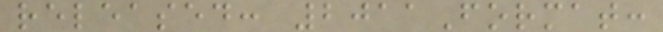released: 2011Format:
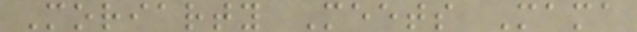Moriarty Meets Mama
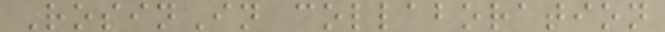RosinIn collaboration
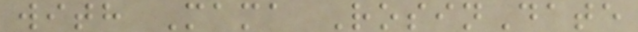with Mama RosinDate
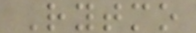Rytmo
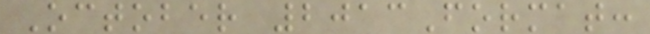October 2013Format:
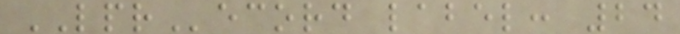LPRecord label: 24
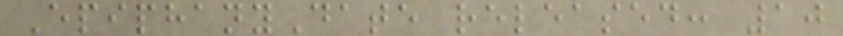EpiphanyDate released: 10
